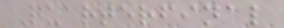Quarterfinal
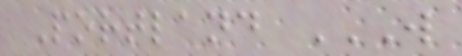Portland W
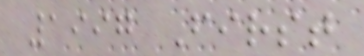1997 First
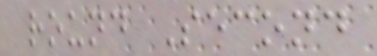round Second
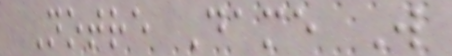Notre Dame W
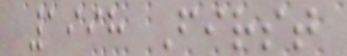1998 First
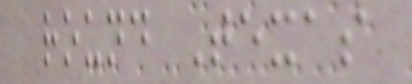round Texas
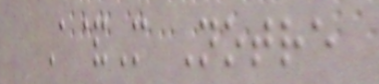A&M Notre
